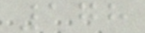178
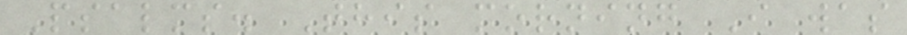Psalms. This morning I was
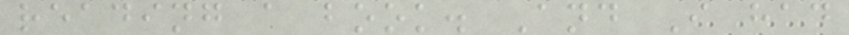reading a book. And I had
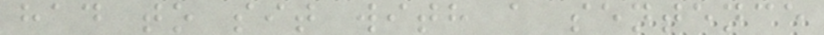had to sit with a sentence
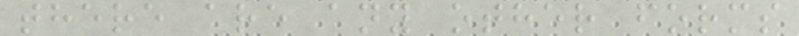there are any other forms
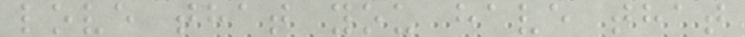love that you have that
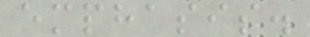emphasis.
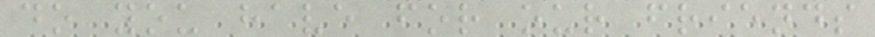do you have for our friends
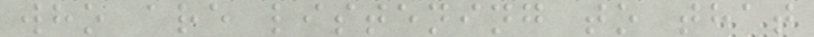who are listening to that
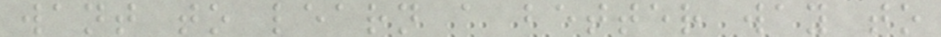want to learn a better way to
